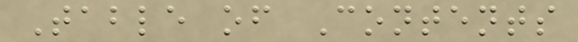Table of Contents
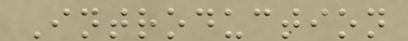Introduction
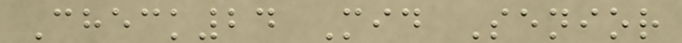Check24 Mid Senior
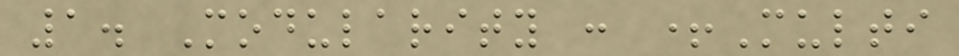1. Modularity : +Multi
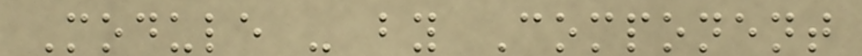Module - by Component
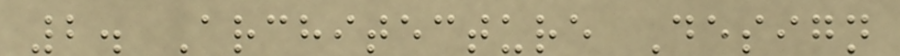2. Architecture Design
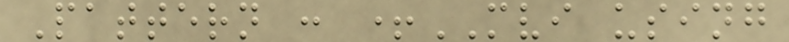Pattern : +MVI using
